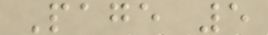Page 5
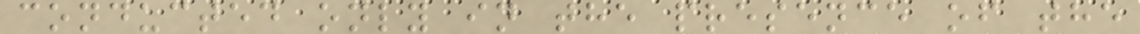conducted only in the presence of the
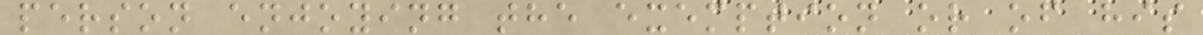person enjoying the exemption or of his
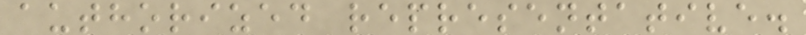authorized representative.
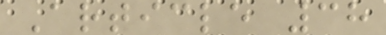Article 38
